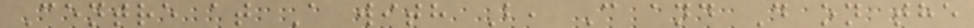Centre at A with B, C and D on the
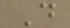D
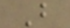B
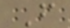F
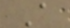A
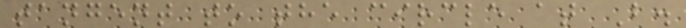tangent to the circle at B.
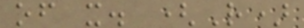of x. (R)
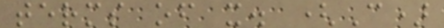terms of x. (C)
